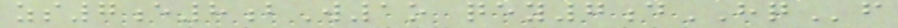zs7e8bW1o qey7dHQf
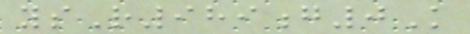ysR989g0K
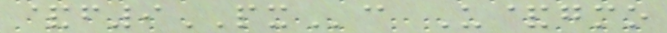&f9PXc U&gmo
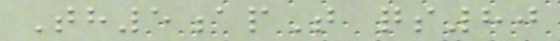Th5apT qs80
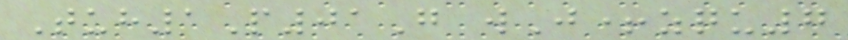Tuh1P01G wJ+zqu7
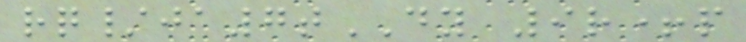rq/ja7tDY 9r+p
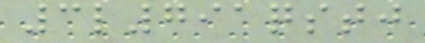3l791qstj
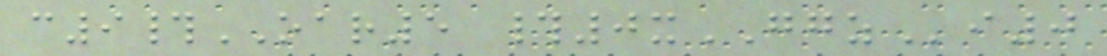c9#OAR5 #0xGGZi0
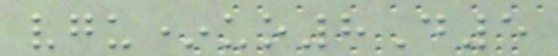vgu*uo8D5
